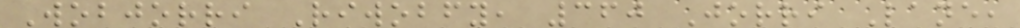Wobjorri Riwobfy, 360 Jorri Lane,
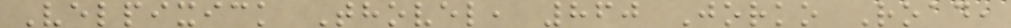Velpixick Thovel, 860 Jorko Road,
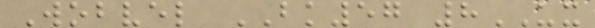Wobvel BK57 8UX
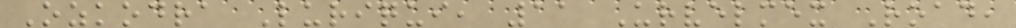Ozkodra Luriqui, 11 Urvelmex Road,
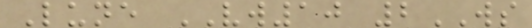Lune VW10 2WS
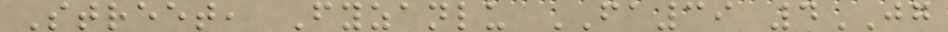Street, Fyzanlu FA39 4JG
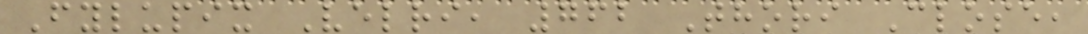Fylupix Velri, 762 Thori Close,
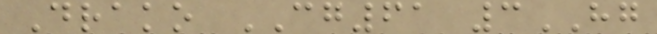Drako CG61 3HG
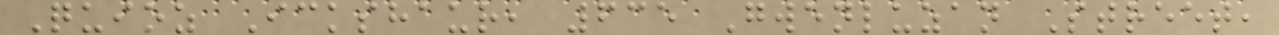Quioz Ickshaur, 635 Gwenluzan Street,
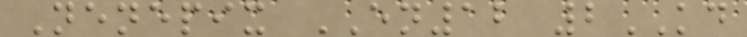Nenepix EN12 2KD
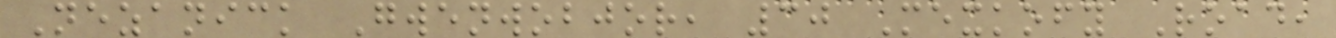Nezanick Gwenwobjor, 30 Mexkofy Road,
